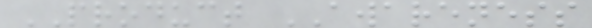PRODUCT AWARENESS
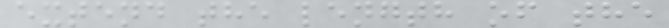extend the length of the
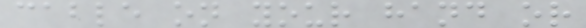cable on your hand or
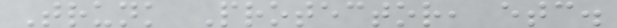Trunk Protector, etc.
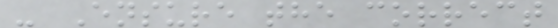- Ensure the correct
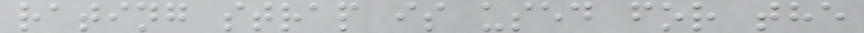rating strap is used for the
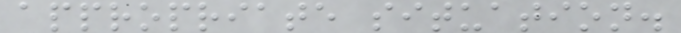appropriate situation.
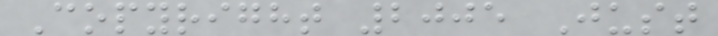Copyright 2005 Just
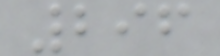296
